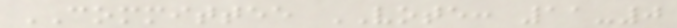COMMITTEE VOTE: 11-0
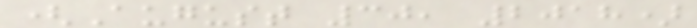(August 30, 2018)
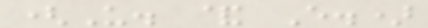(U. & E.)
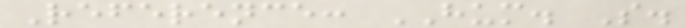Reference: HUM. S.
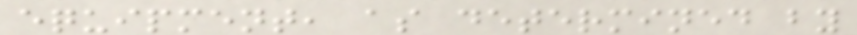equipment, as determined by
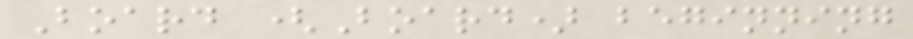Board (Board) beginning
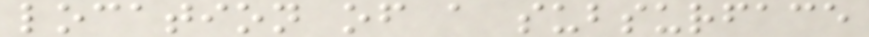location of a subsurface
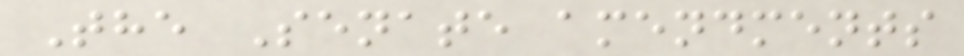The Senate amendments
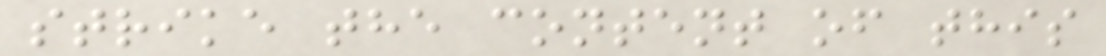strike the content of this
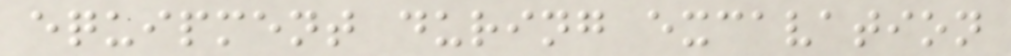equipment during excavation
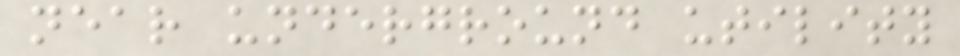near underground utility
